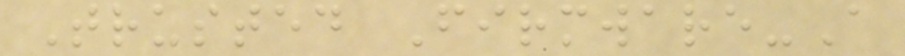Trusted Firmware-A
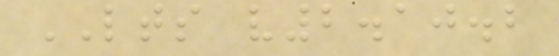LTS v2.10.2
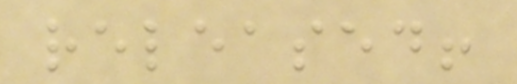released!
